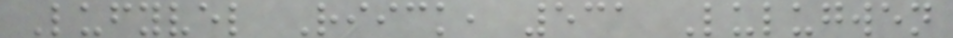Lufyvel Riick, 531 Lulugwen
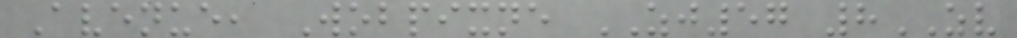Avenue, Wobpixne ZJ57 8ZV
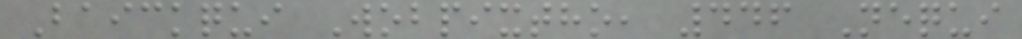Baickqui Wobpixtho, 446 Nequi
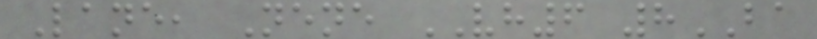Lane, Nene VH6 8BA
